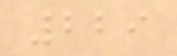229
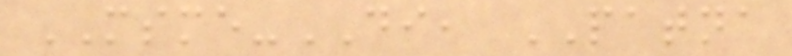MSME-DI, PATNA
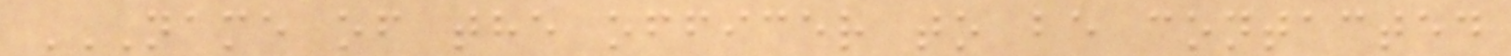NAME OF THE OFFICER TO BE CONTACTED
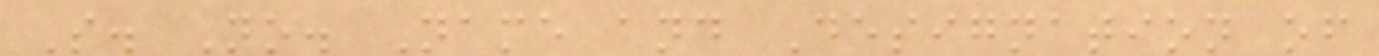S. No. Name and Designation of
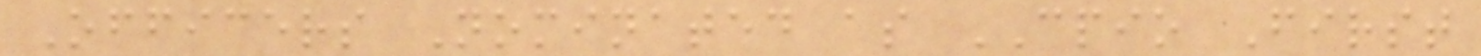Officers Nominated as CPIO First
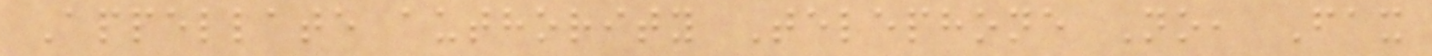Appellate authority Telephone No, Fax
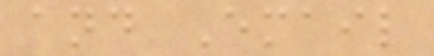and Email
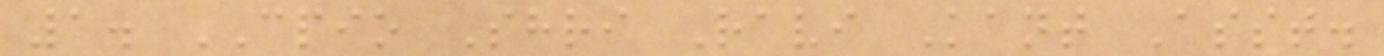1. CPIO Shri Ravi Kant Asst.
